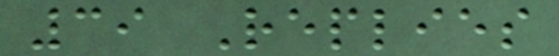39 Replies
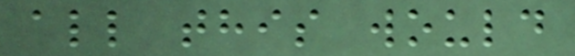all this would
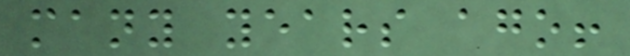many years ago!
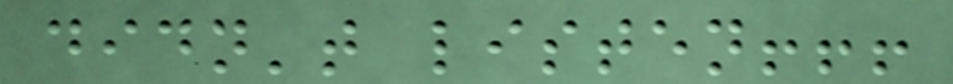didn't listen!!!
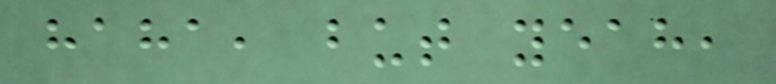haha, but yeah,
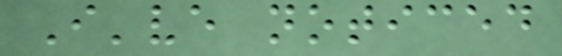I've noticed
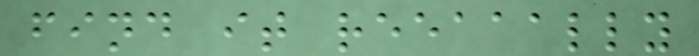find it reeaaally
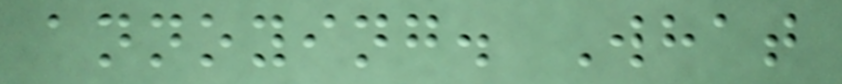annoying. What
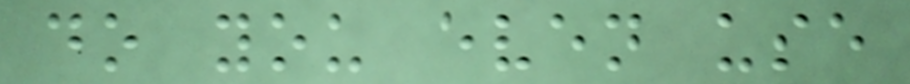do you even use
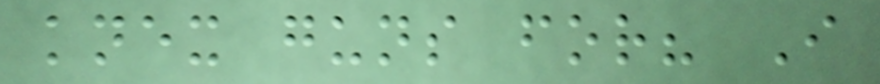knex guns for? I
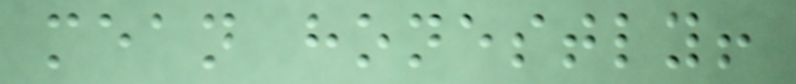mean honestly!
